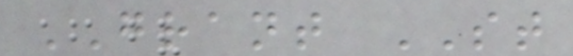GRANT ST
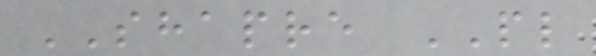SHAPRE PL
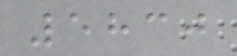5830
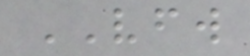VFW
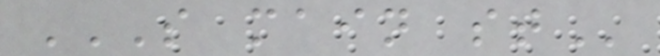S MAIN ST
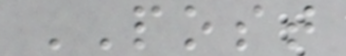POST
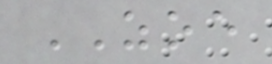ZOE
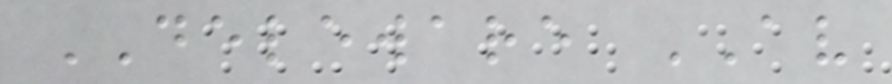DELEWARE AV
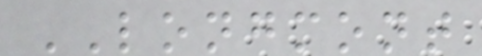LONGMONT
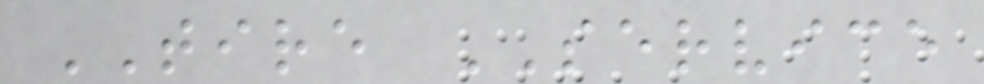TIRE SERVICE
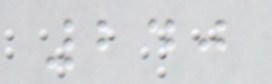240
